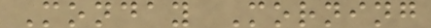Monday Morning
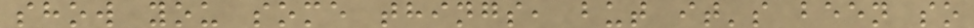show you some things, but it's been so
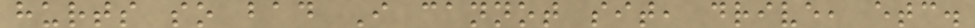hurts so bad I cannot sit, drive, etc.
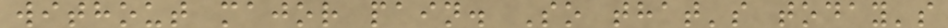without major pain. So that's today's
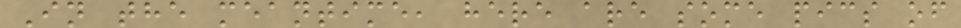In the meantime, here are some pics of
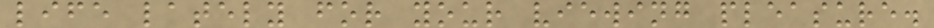life lately for your viewing pleasure.
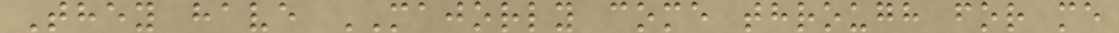They have MAJORLY come through for me
